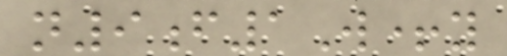n9f1W+y
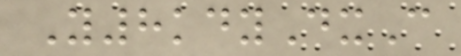Y8kdyDxC
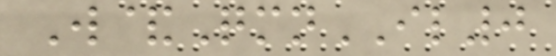W&QmnIL0
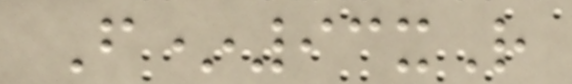F*93xR
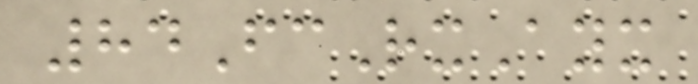84FcRxAyx
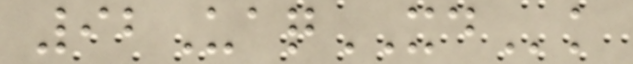92UaqXDk
